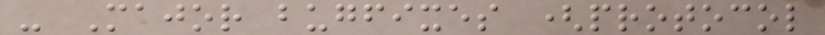- Major bugfixes (protocol
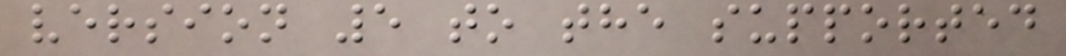version 5 to the supported
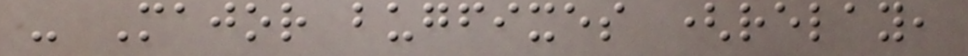- Major bugfixes (relay,
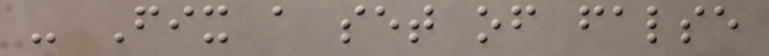- Fix a set of false
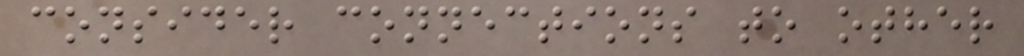consider connections to other
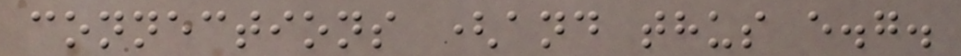connections (and thus e.g.
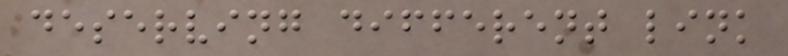deserving different link
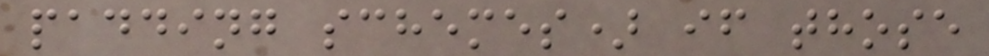padding schemes) if those
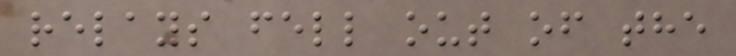relays fell out of the
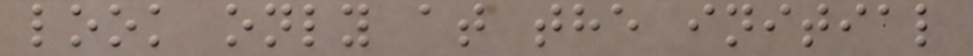look only at the initial
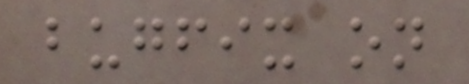bugfix on
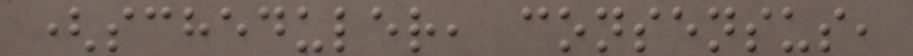(scheduler, consensus,
